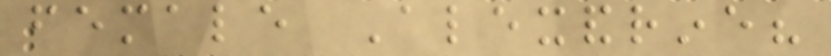female Alexandrine?
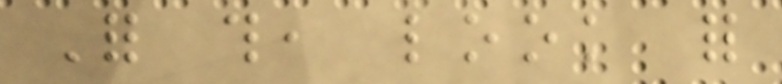For this, look for
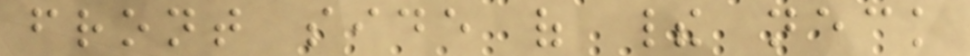front side of their neck
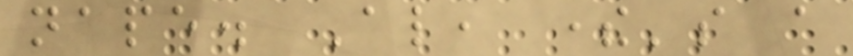nape. Also, there's a
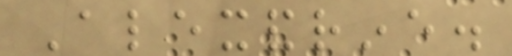Alexandrine.
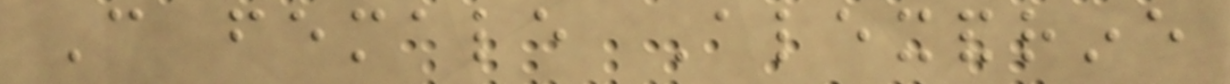Can female Alexandrine
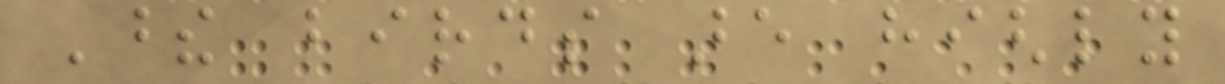These birds are highly
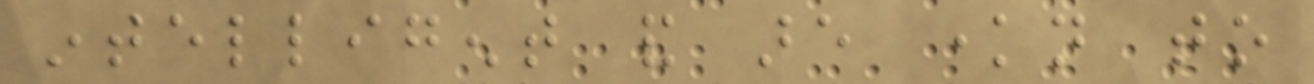intelligent and are known to
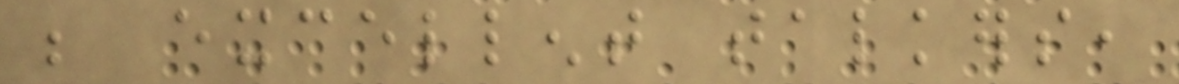be excellent talkers,
